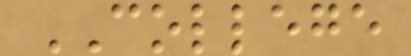COLLEGE
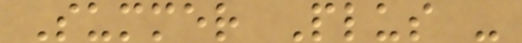Summer Plus -
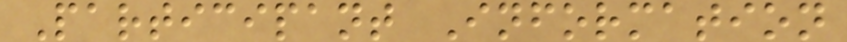Participant Information
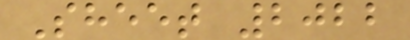Sheet 2022
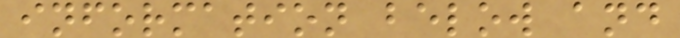information below and
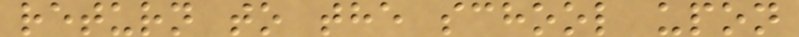return to the school upon
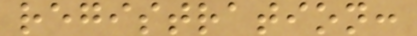registration:
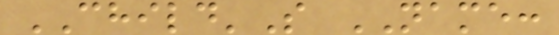CHILD'S NAME:
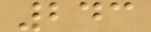243
